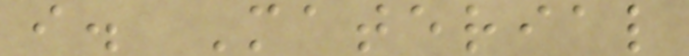i. Material
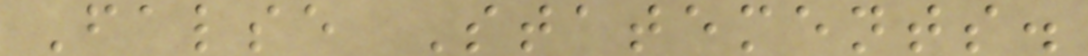False Statements.
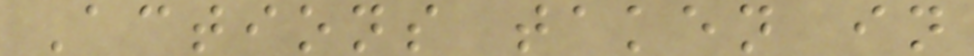Actions taken in
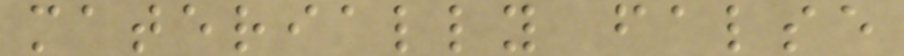materially false
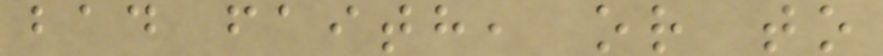bad faith, or to
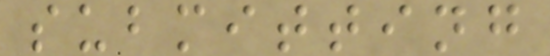submitting
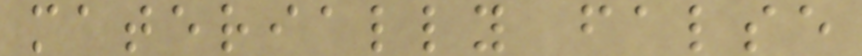materially false
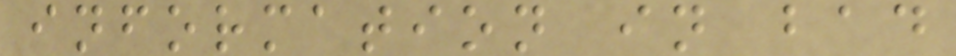information in bad
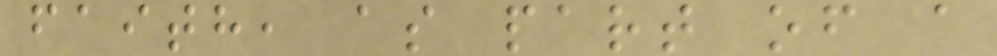faith, as part of a
